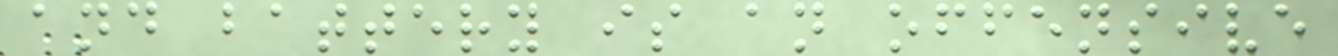and battery is an offensive
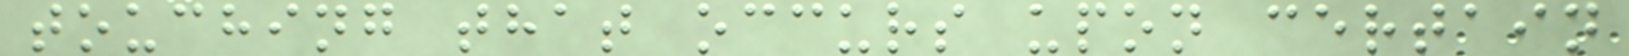touching that occurs upon certain
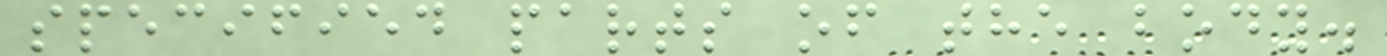specified parts of the body.
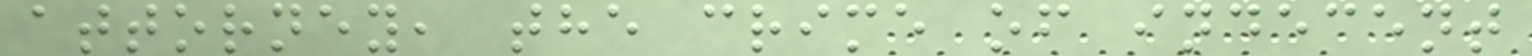attorney, the crime of indecent
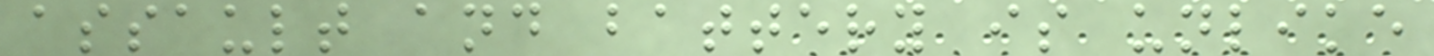assault and battery is unlike
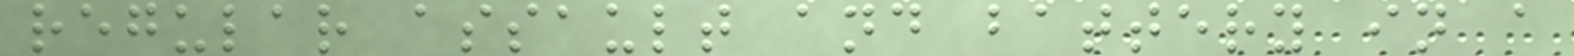regular assault and battery in a
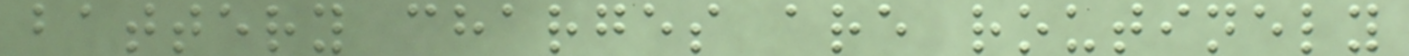battery charges are routinely
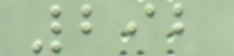292
